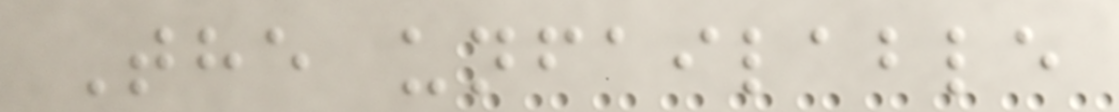The unfailable
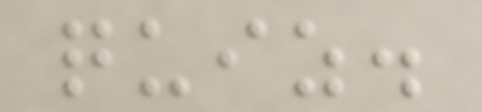quiz.
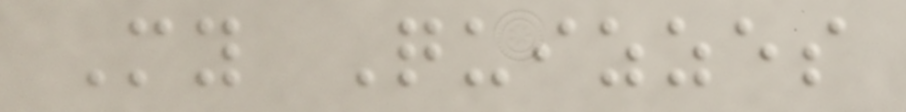My Quizzes
